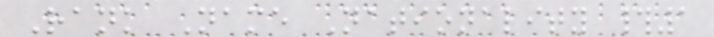Rank Name Nationality #1
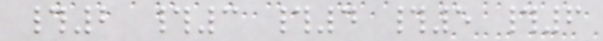#2 #3 #4 #5 #6
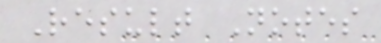Result Notes
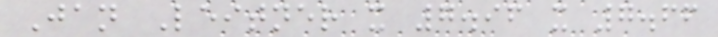Jan Leitner x 7.96 x 7.66
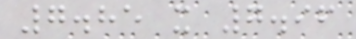7.85 x 7.96
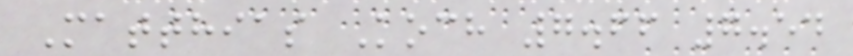Matthias Koch 7.66 7.54
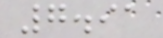7.91
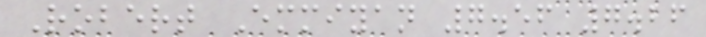Robert Emmiyan 7.56 7.26
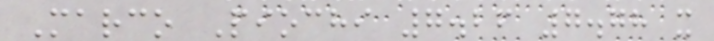Marco Piochi 7.26 7.78 x
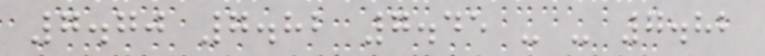7.70 7.82 7.45 - - 7.82
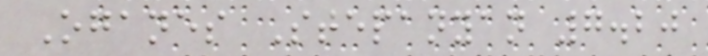Oganes Stepanyan 7.20
